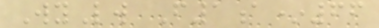WyLw F1a*66
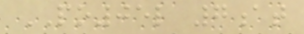PO05l 7at
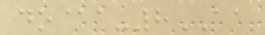do@a-8AA
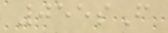055sF
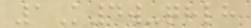1K4w-qhlh
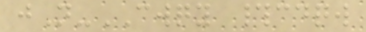jN-CWQY #cdqw
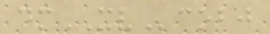dmXVcobj
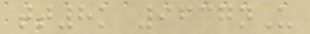tt8k 9637nU
